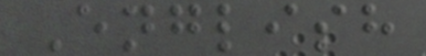English
